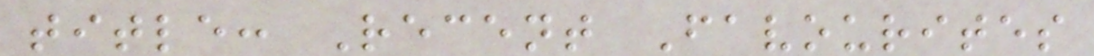title: Recent Favourites
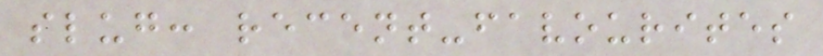slug: recent-favourites
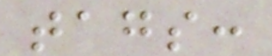tags:
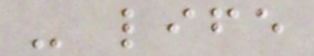- life
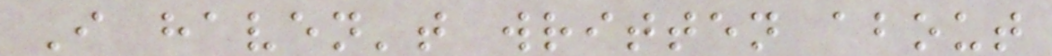I haven't written about
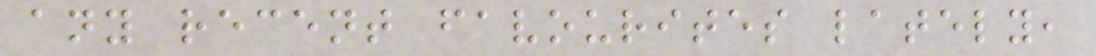any recent favourites lately,
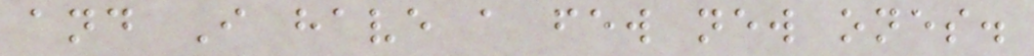and I have a few new ones.
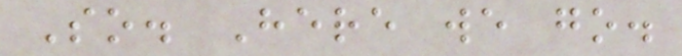So. Here we go.
